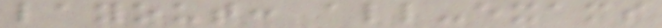layout: all-exams
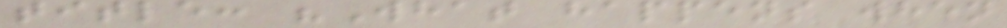title: "What happens when
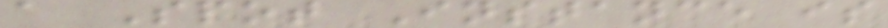a Spot Instance is
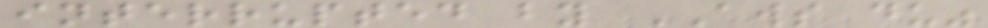interrupted by AWS du"
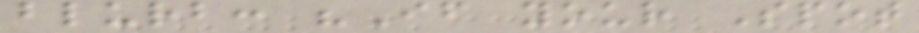blurb: "If your Spot
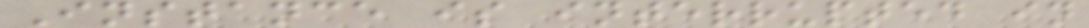Instance is interrupted in
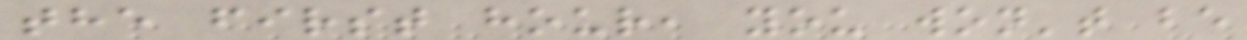the first hour, you won't be
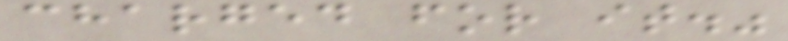charged for it."
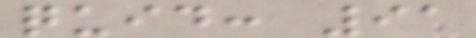quid: 91
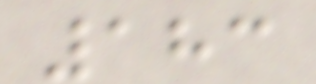183
